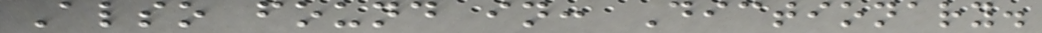Also found in: Dictionary.
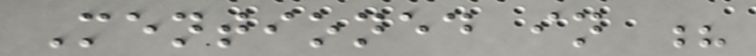Mentioned in ?
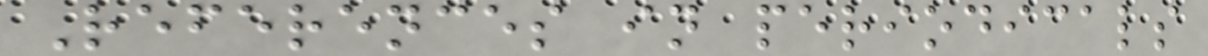References in periodicals
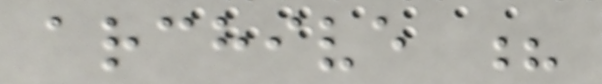archive ?
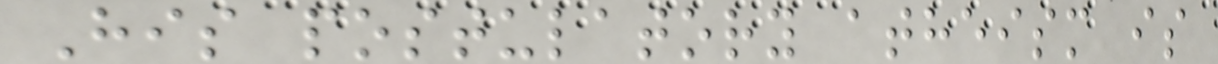His postulatory atheism is
